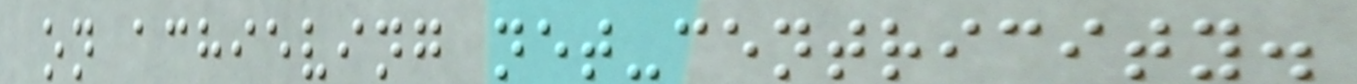on achieving net-centricity.
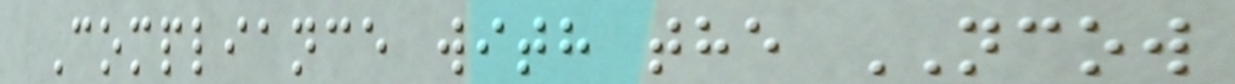Compliance with the NCOW
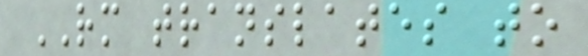RM translates to
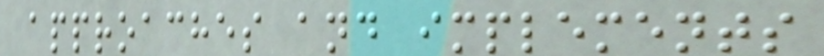approaches and implements
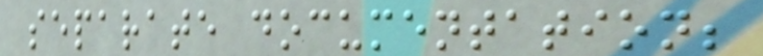separate documentation;
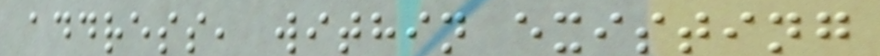address, within existing
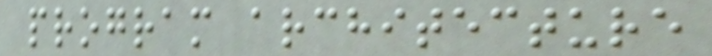program architecture
